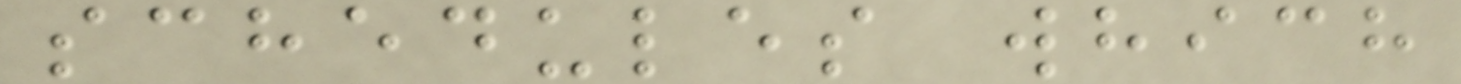schedules which
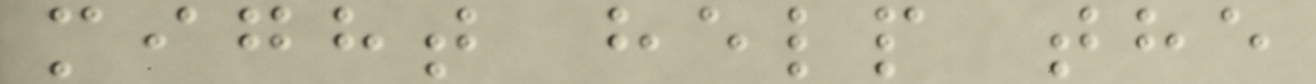might help the
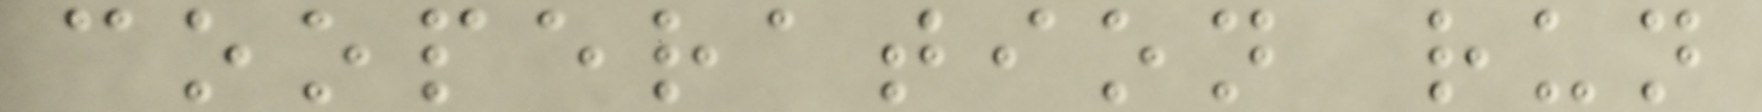cooperation run
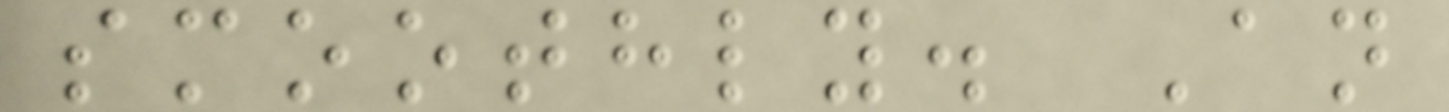smoothly. An
